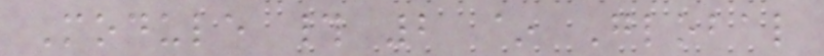Module # 2 ~ Global
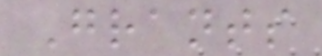Grants
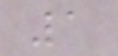1
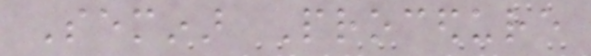Seminar Procedure
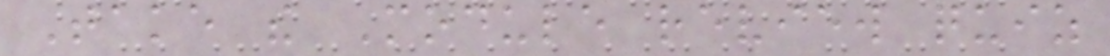Take the Module review quiz
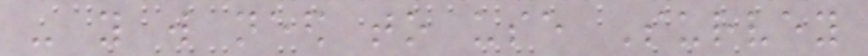- you will need to use Survey
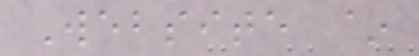Website ~
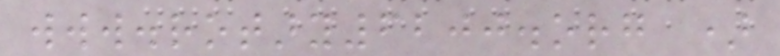www.rotary6200.org )
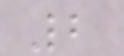2
